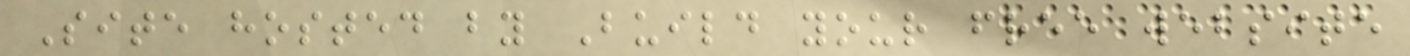Site hosted by Build your free website
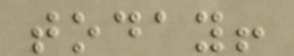today!
